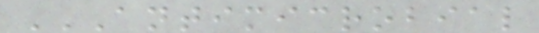ANTIMICROBIAL
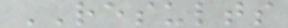RESULTS
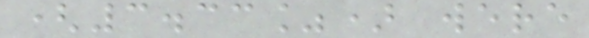(3.33%) were
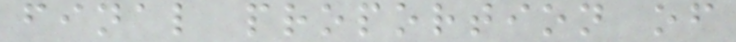final proportion of
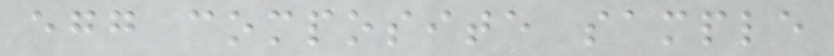egg composite sample
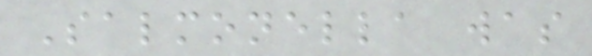Salmonella was
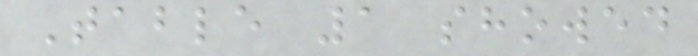Table 1 showed
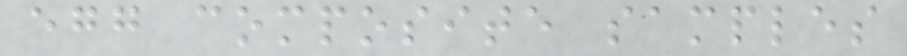egg composite samples
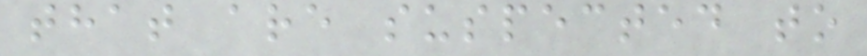that are suspected to
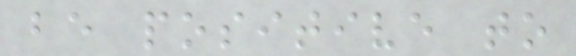be positive to
